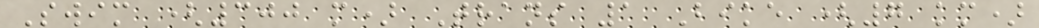Swim (300 m) Trans 1 Bike (7 km)
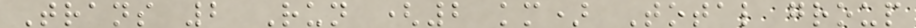Trans 2 Run (2 km) Total group
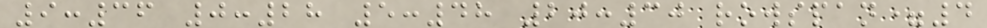9:36 0:28 5:48 20:30 rowspan=4
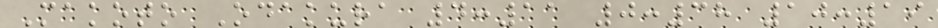Makoto Odakura 4:11 0:38 10:19
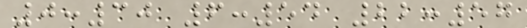0:30 6:54 22:57
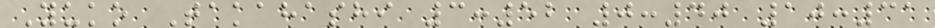Yuko Takahashi 3:52 0:40 10:31
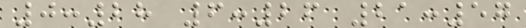0:28 6:26 21:57
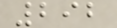292
